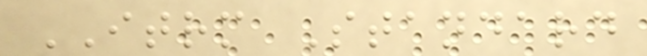ITRM Standard
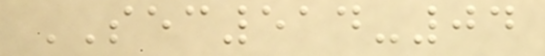SEC514-04
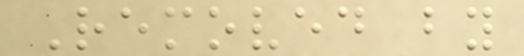Removed by
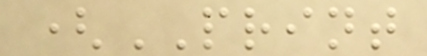(PRINT
